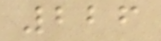226
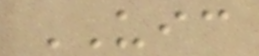UIC
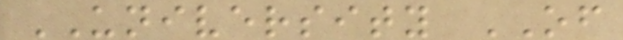UNIVERSITY OF
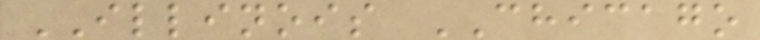ILLINOIS CHICAGO
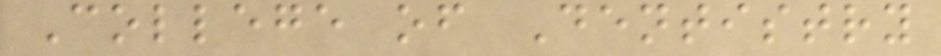College of Dentistry
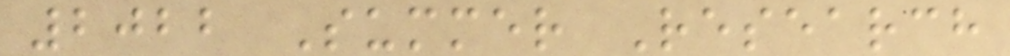2022 Summer Research
